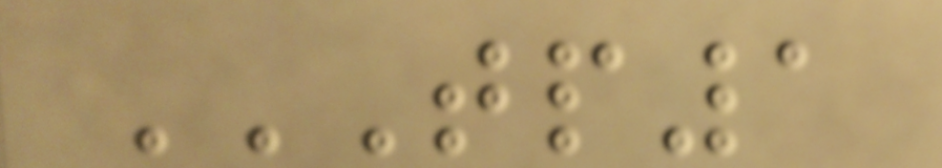TP1
